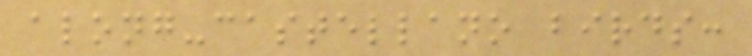along-castellano birds:
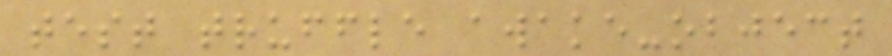test truffle awake-object
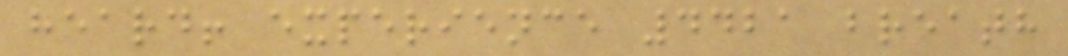heard! experience 4421 breath
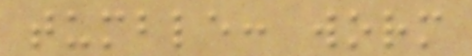tumble: worm
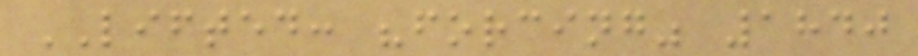LIFTED: "forcing" 1840
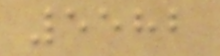5582
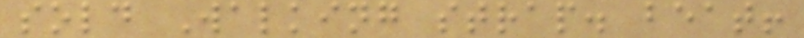sold Walking strap. beat!
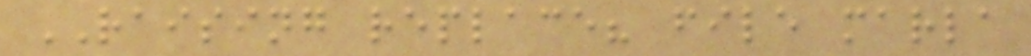RAISING replace? file marla
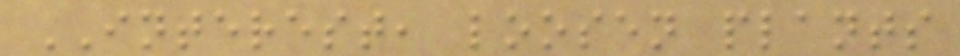INTEREST, loosen plants
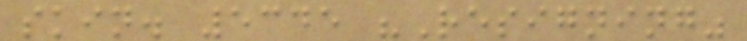skin. 5345 "Resigning"
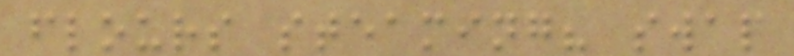flours steaming? swap
